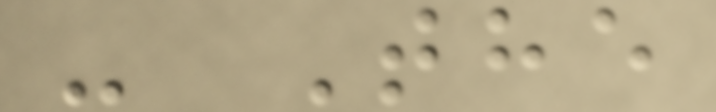- The
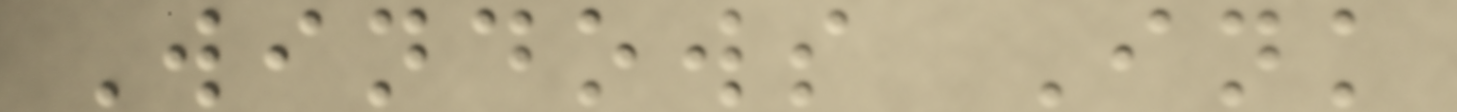Windows Ink
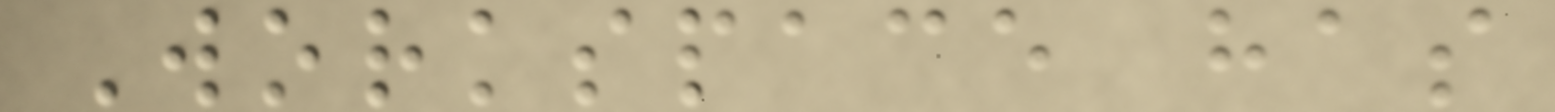Workspace has
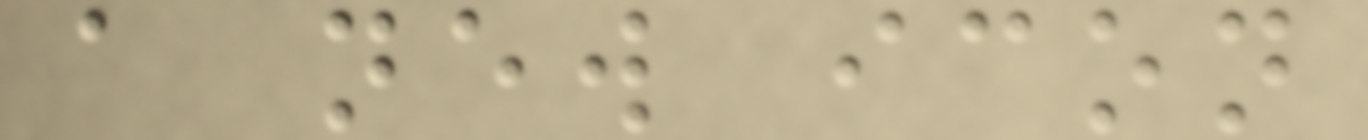a new icon
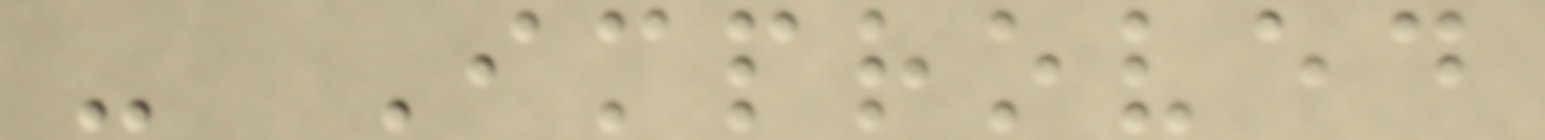- Improved
